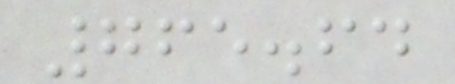765.64
